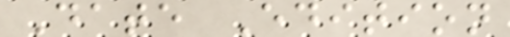Date Edition
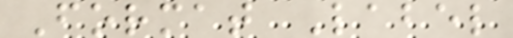Format Label
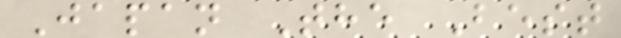Japan The Best
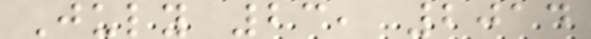July 23, 2014
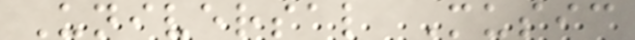Universal Music
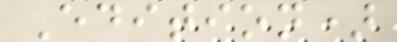Edition)
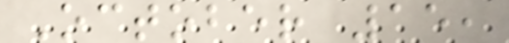October 15,
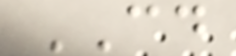CD
